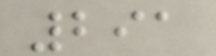291
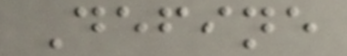Define
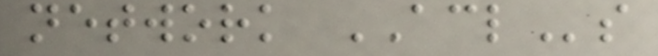network ACLs
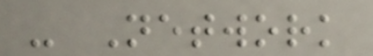- Network
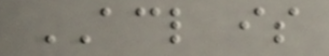ACL is
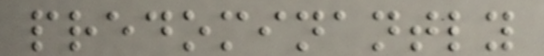predominantly
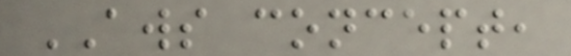AWS concept,
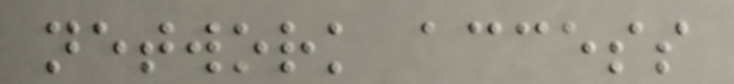network access
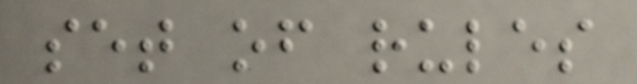set of rules
